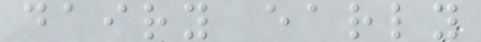dairy early
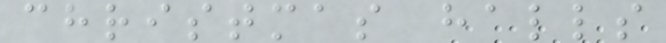christmas halls
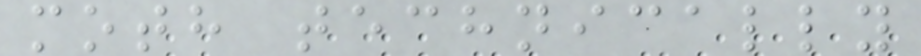moth technically
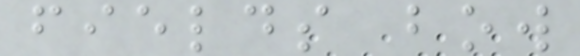fields bow
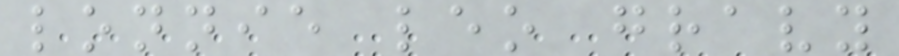lonnie leo gravy
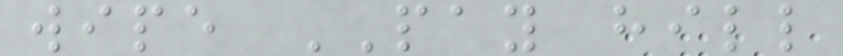wipe PAY hill
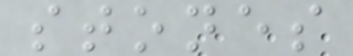stones
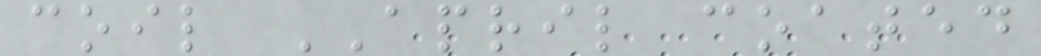coil APRIL coated
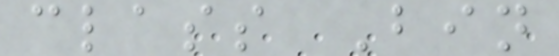class Bin
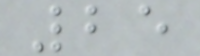25
